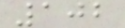102
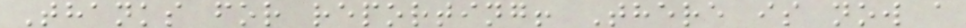Thanks for reporting! There is now a
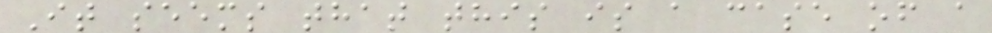It seems that this is a case of a
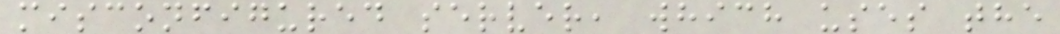misconfigured server, which uses the
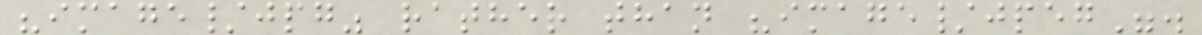"image/jpg" rather than "image/jpeg".
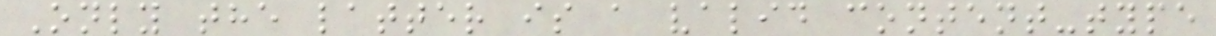Only the latter is a valid content-type
